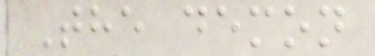The demon
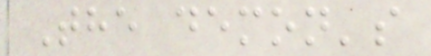The demon's
